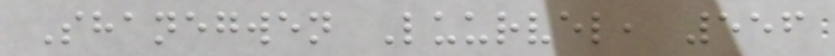Shanegwen Luurvel, 556
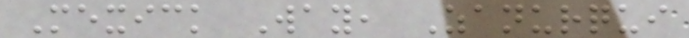Mexick Way, Zanurqui
